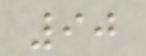90
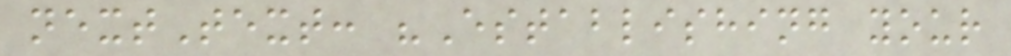nextText: "Establishing your
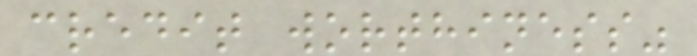credit worthiness"
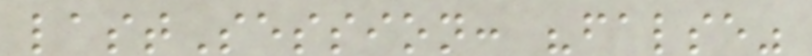lastSession: "false"
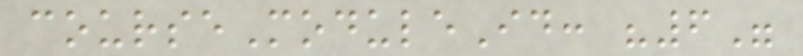courseModuleId: "6"
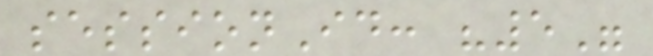sessionId: "5"
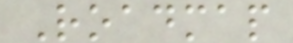Roadmap
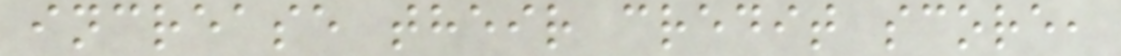increase their credit score,
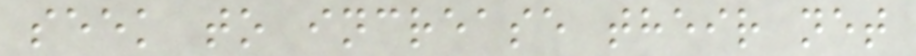seek to increase their net
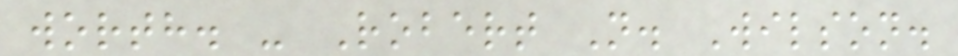worth. - Robert N. Wilson.
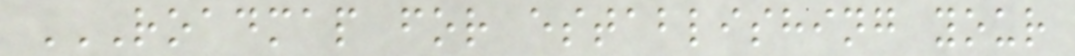ROADMAP FOR ESTABLISHING YOUR
